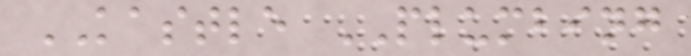KASTLE PLUMBING
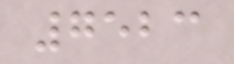7523
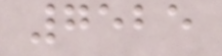7525
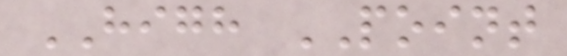HIGH POINT
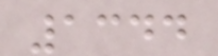1344
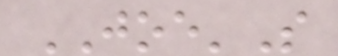JOE'S
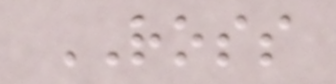ROSS
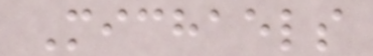Michaels
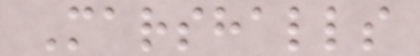Marshalls
